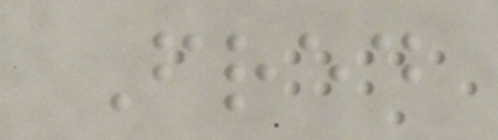Fred
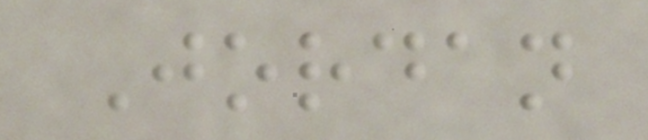Jordan
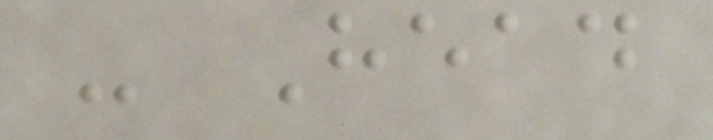- Head
